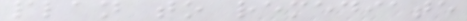plan to remediate
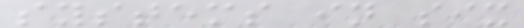systems in six
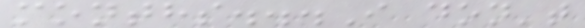months...I don't
